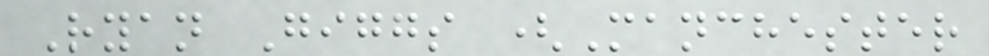Ryan Giggs (Manchester
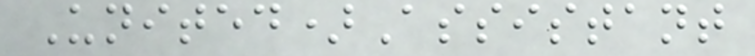United)Assistant
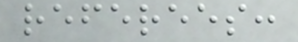referees:
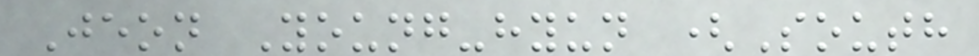Jeon Young-hyun (South
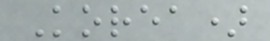Korea)
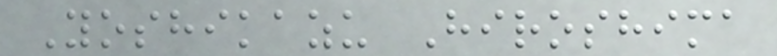Yoshikazu Hiroshima
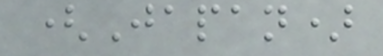(Japan)
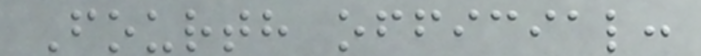Fourth official:
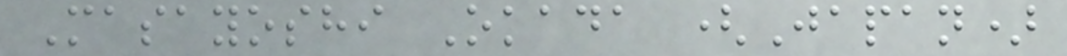Masayoshi Okada (Japan)
